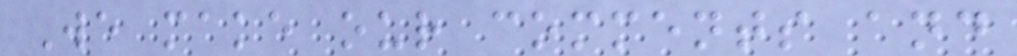We make our comments and
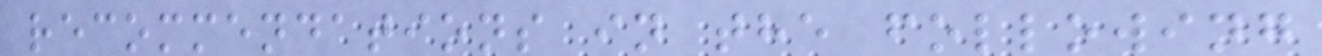recommendations in the following
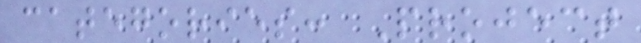categories: Project
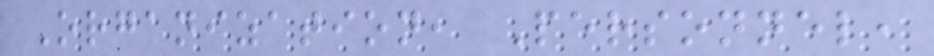Organization, Personnel,
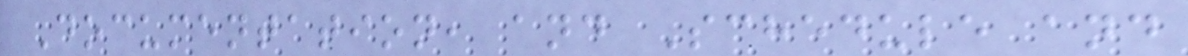Documentation, and Schedule and
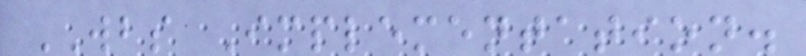WBS Implementation.
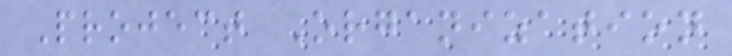Project Organization
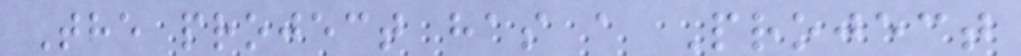The project has a Project
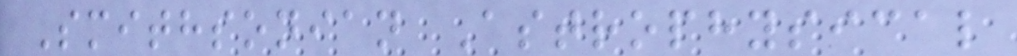Smithsonian Astrophysical
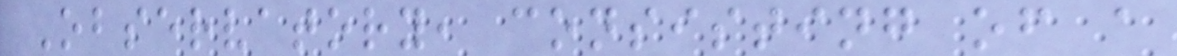Observatory, consisting of a
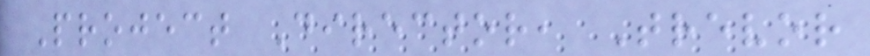Project Director, Trevor
